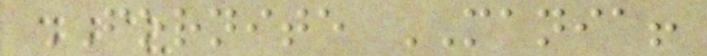FORNITE MANIA!
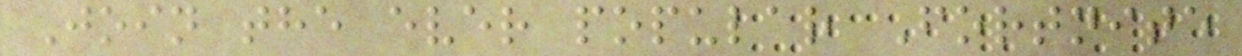Join the ever popular Fortnite
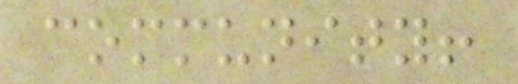community!
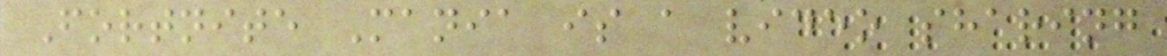Fortnite Mania is a video sharing
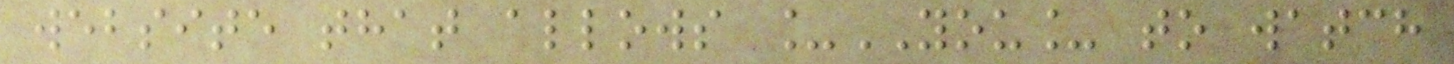website that allows _YOU_ to watch
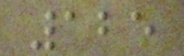125
